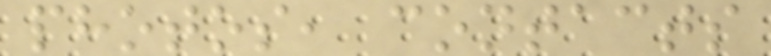photos, contacts
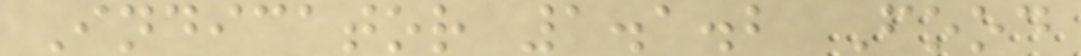Indicator 1.1.2 Food
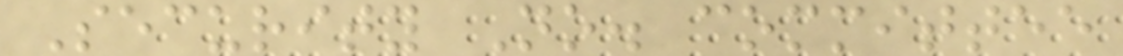Security No. committee
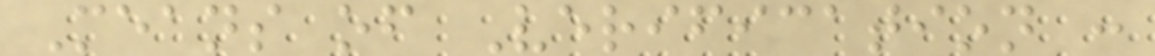Means of Verification :
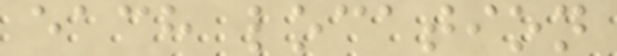each location
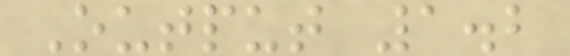Output 1.2
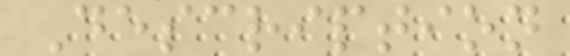Description
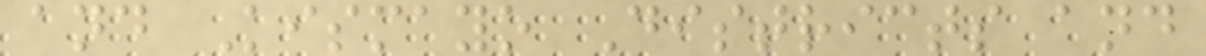and Kismayo Districts and
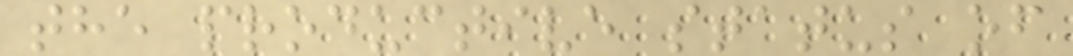the productive status of
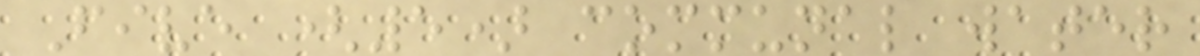Five (5) communal water
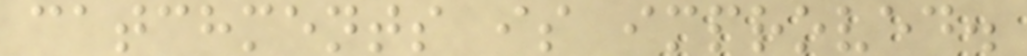catchments is improved.
